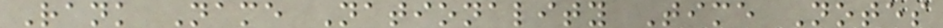Rank Name Nationality Time Notes
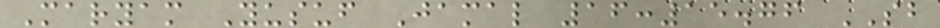Maryam Yusuf Jamal 16:15.76 SB
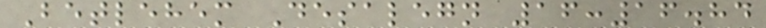Betlehem Desalegn 16:16.84
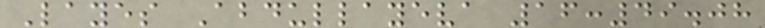Layes Abdullayeva 16:49.08
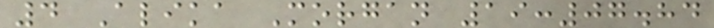4 Alika Morgan 19:07.84
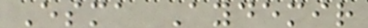Esma Aydemir
